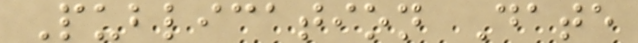Publication Date
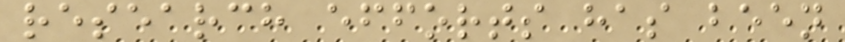research efforts has been
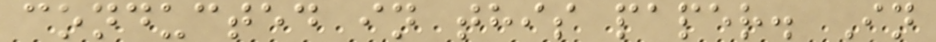conducted in this paper. In
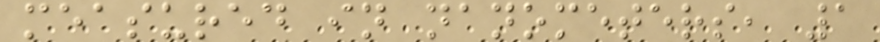measured in nanometers, 1
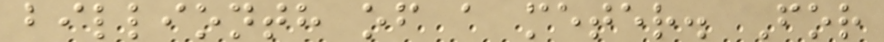billionth of a meter. For
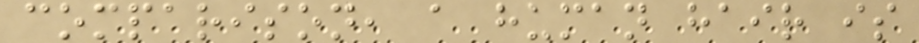comparison, a human hair is
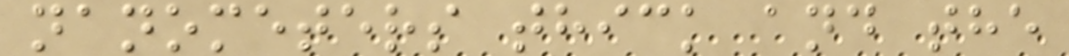nanometers thick and the
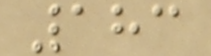183
